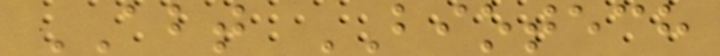ABT BIOTECH
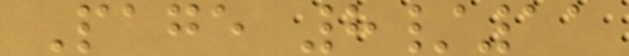Page 8/11
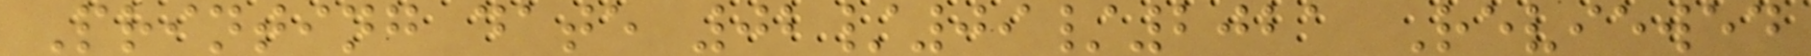Printing date 02/09/2021 Reviewed
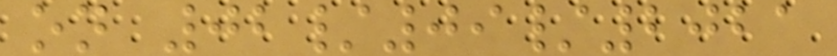on 02/09/2021
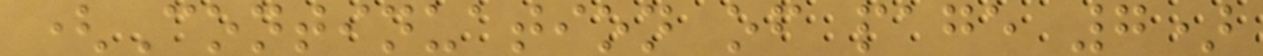(Continuation of page 7)
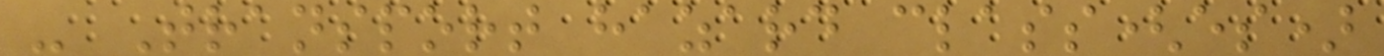- Transport hazard class(es)
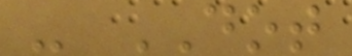- DOT
